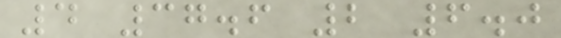4 37.6 2 6.0
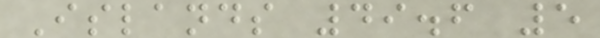Islands 49.6 5
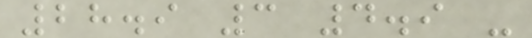28.9 3 4.9 -
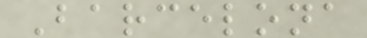Barcelona
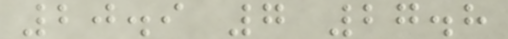20.9 7 27.8
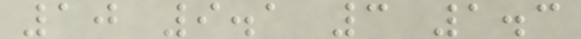10 9.1 3 1.3
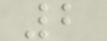2
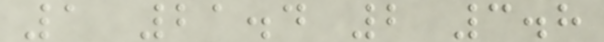1 21.4 2 3.8
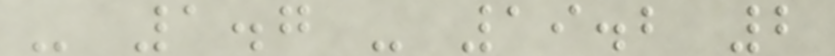- 1.7 - 19.2 2
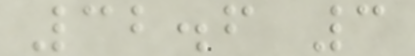32.6 3
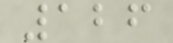126
